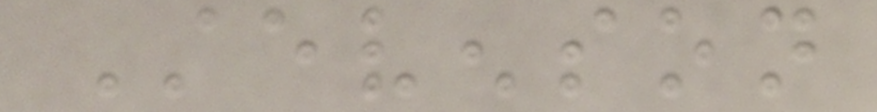Stevenson
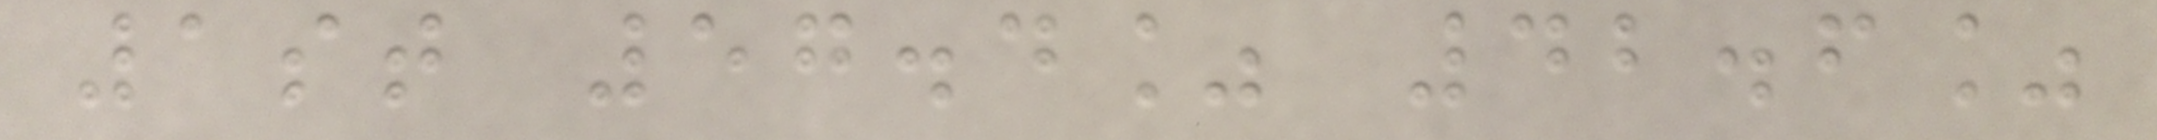1st 57.4% 42.6%
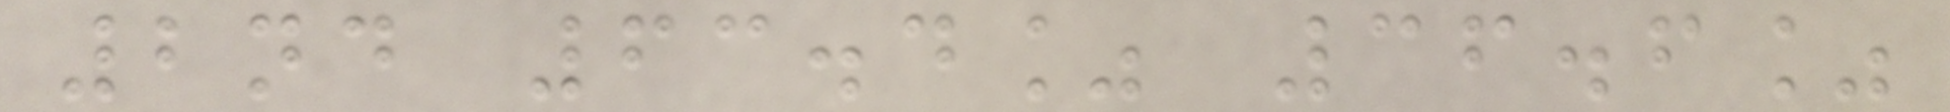2nd 63.4% 36.6%
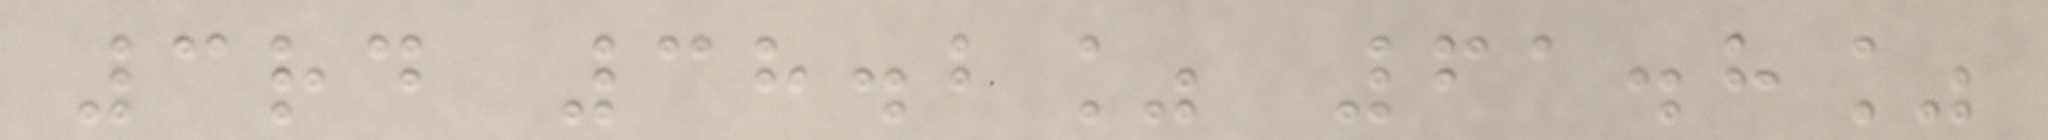3rd 38.2% 61.8%
